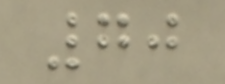70
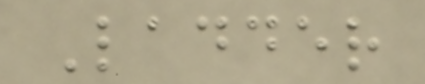Ladder
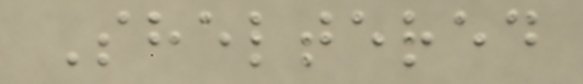Sheltered
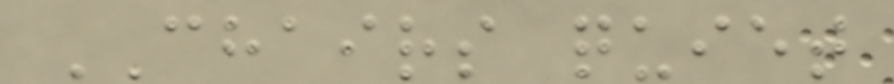CHAIRS quiet
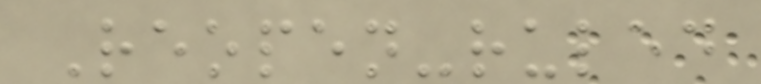Reopen-ruled
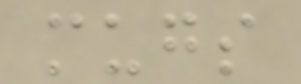mugs
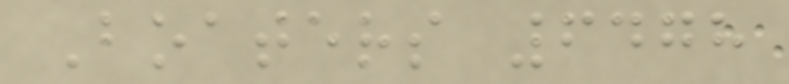Boaters 6478
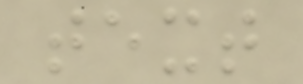text
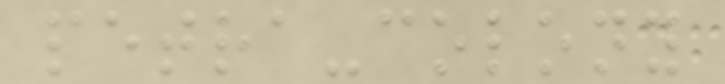petra-colony
